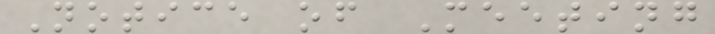Notice of Meeting
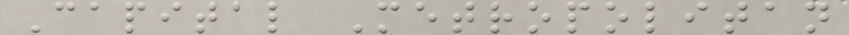Capital Metropolitan
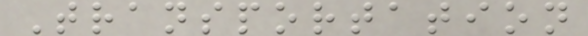Transportation
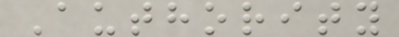Authority
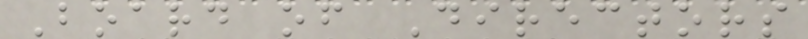Board of Directors
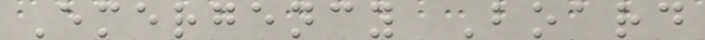Emergency Board
